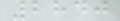2840
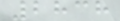2838
